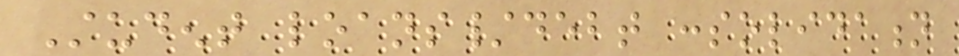Student loans/debt consolidation
